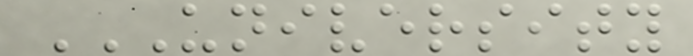UNIVERSITY
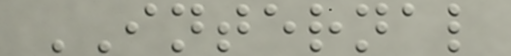INTERNAL
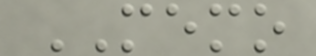MEMO
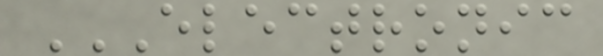ELECTRONIC
